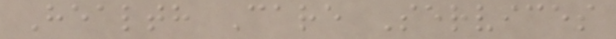Health Care Services
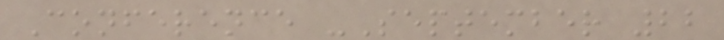Conference -September 22
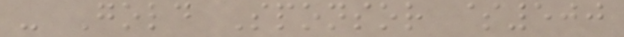- Gold Sponsor $500
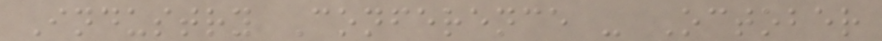Industry Conference - October
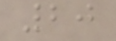20
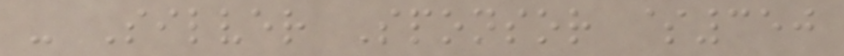- Silver Sponsor $350
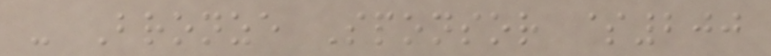- Bronze Sponsor $200
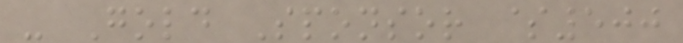- Gold Sponsor $500
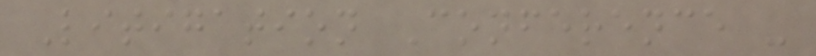Litigation Conference -
